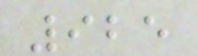925
